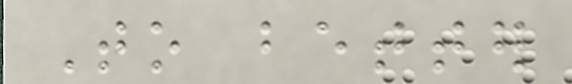To better
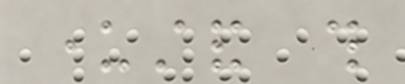understand this
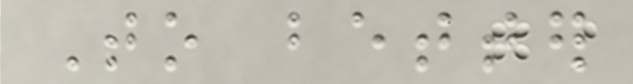To better
